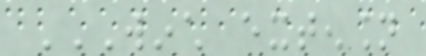WINCH EXTENSION
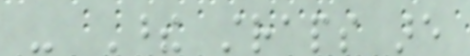- These straps are
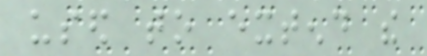used to extend the
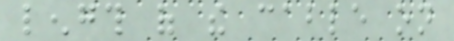length of the cable on
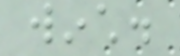winch.
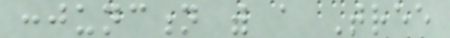conjunction with a Tree
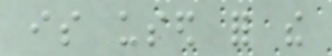is used for the
